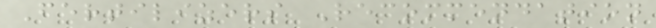Fertilizers Recommendation
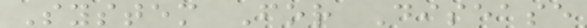System For Disease
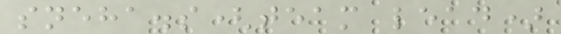sneha.s(team lead)
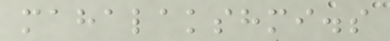mahalakshmi.s
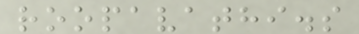roopavathi.s
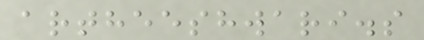artheeshwari.s
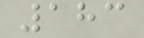183
